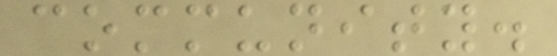community.
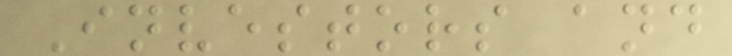Investors and
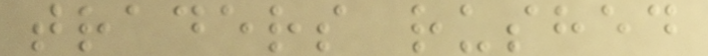traders rushed
